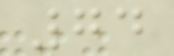74
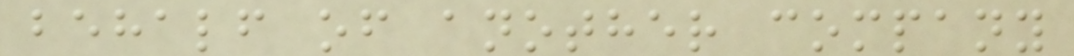behalf of another company
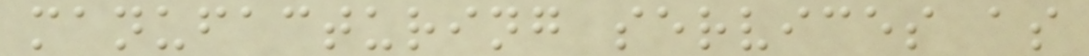manufacturing services as
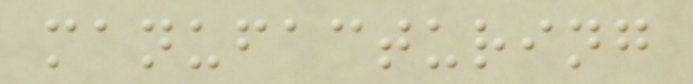manufacturing
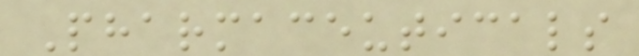Pharmaceuticals
